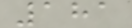181
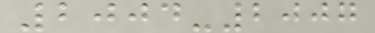2004-2007
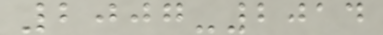2007-2014
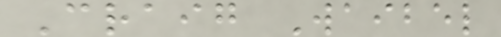Craig Waibel
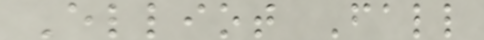Elliot Fall
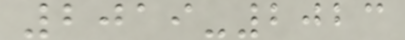2019-2023
